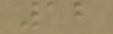12
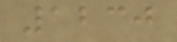1230
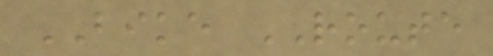BIKE ROUTE
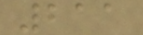211
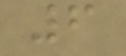6
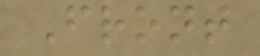Front
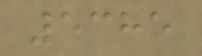5385
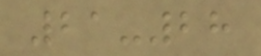21-28
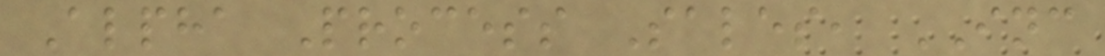Alpha Process Sales, INC
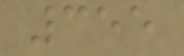355
